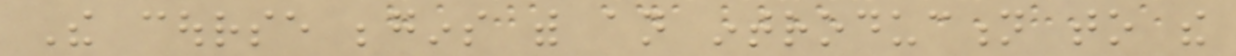The course begins with an introduction to the
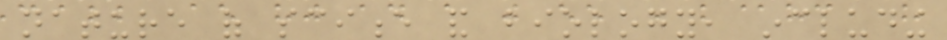nature of science and biology, including
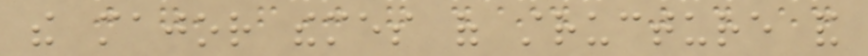the major themes of structure and
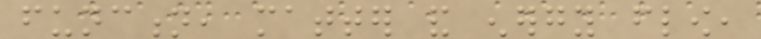function, matter and energy flow,
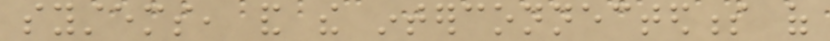systems, and the interconnectedness of
